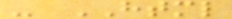- HTML
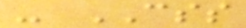- CSS
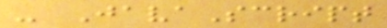- JavaScript
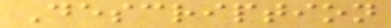Description
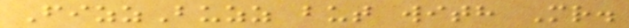FizzBuzz but with Mr.
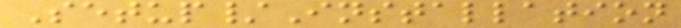Setup/Installation
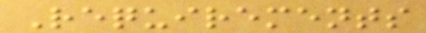Requirements
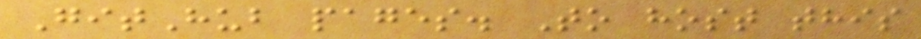GitHub pages. To host this
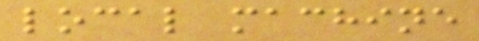local machine
